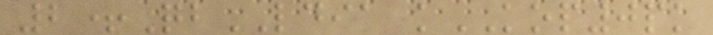2+QbLDIA kKOP0pk
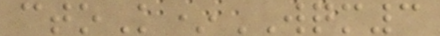ctoK*WQM3
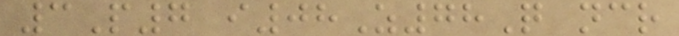3P7 i08Z78Q ncr
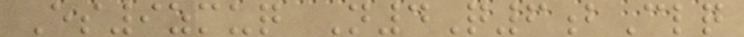Es9zmuq N4Q6bClq
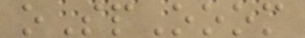oSpOoom
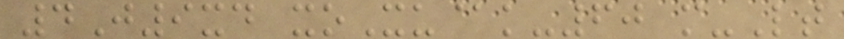4J9xd xoXu@k-60 m-Lt
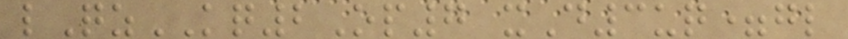lQzKQ2Op7 xD3uq=gl
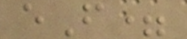eF=
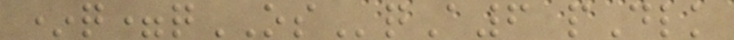*q=qOSqA6 pDlk
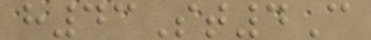h43St4C
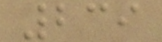239
